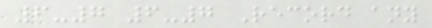6-7 6-7 Record any
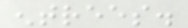entrees.
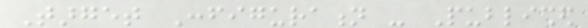Target Configuration - Published
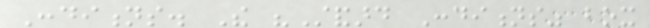Conditions. The "Standard Conditions" box
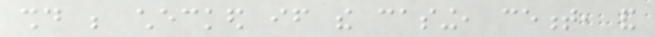should be checked if the casing, cement, and
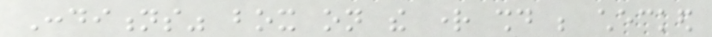Conditions" box on the right should be checked
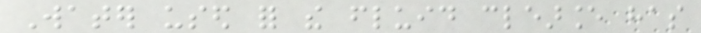Water used for the fluid clearance has
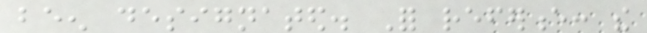been designated. For reference: the
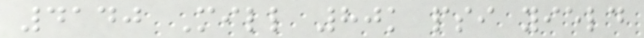4140 Mill 80k psi yield
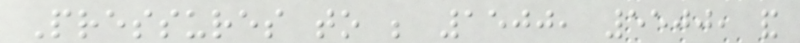Pressures to be 1500, 5500, and
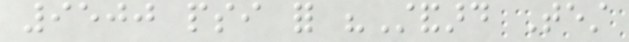9500 psi for "Standard Test
